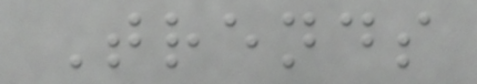Trends
